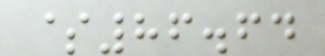$86.64
